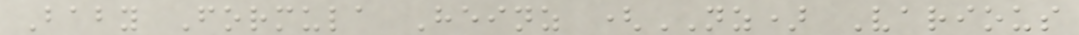Baby Formula Heinz (NZ) Various
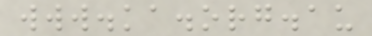www.ka.org.au
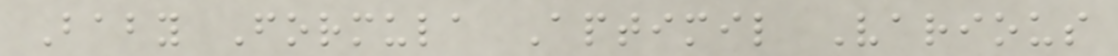Baby Formula Aptimil Various
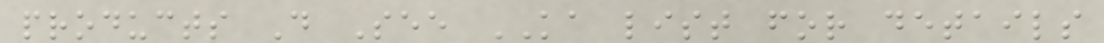products D See KA list for details
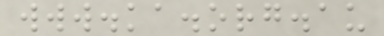www.ka.org.au
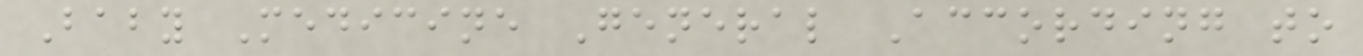Baby Medicine General According to
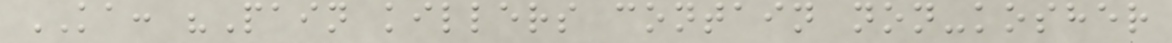KA: "Pain killers contain non-kosher
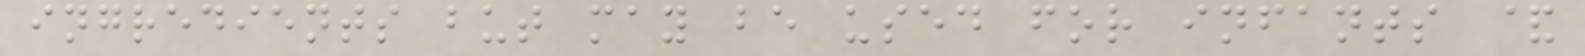ingredients but may be used for infants &
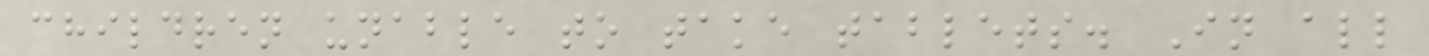children unable to take tablets. In all
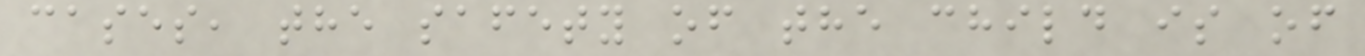cases, the safety of the child is of
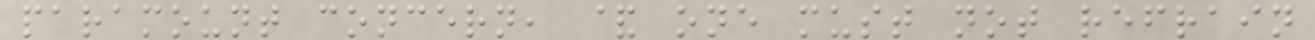paramount concern, & one must not refrain
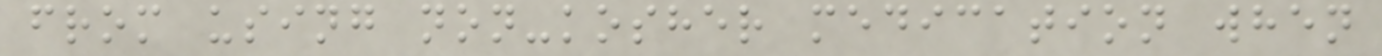from using non-kosher medication when
